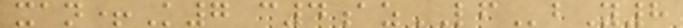xan+K7 c4azLFbY8
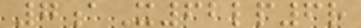7aX62lp6r
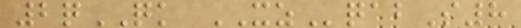2qQK XZqabS8
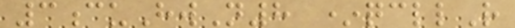3cuHwN8 *qcllR
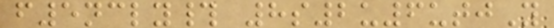f5ncly# 8s2u6utjY
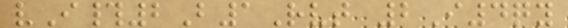vI#2B1Rvt 2I4qy
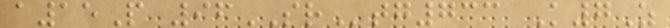a15P 96SRtg733 K7Z
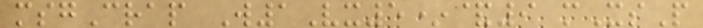msgCrap W1Vx5*&9 mXsP
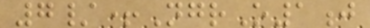7/+NgrO1j
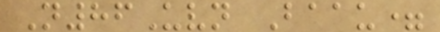N86Uvn Baau=
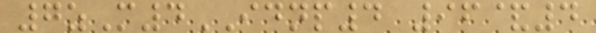7zM4IDNP4 96&4
